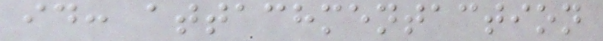id: attachmentaction
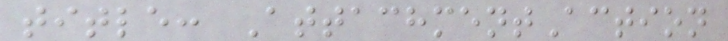title: AttachmentAction
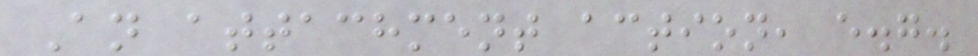An attachment action, e.g.
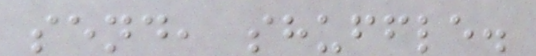send, shuffle.
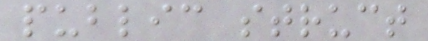public struct
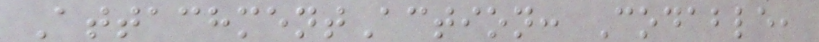AttachmentAction: Codable,
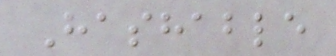Hashable
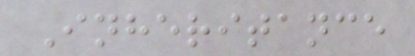Inheritance
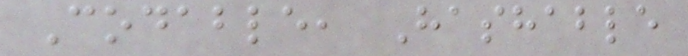Codable, Hashable
